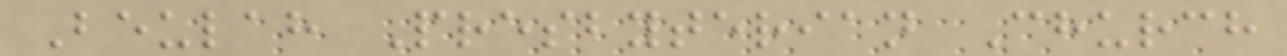Beulah Presbyterian Church
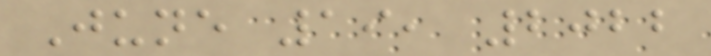June 19, 2022
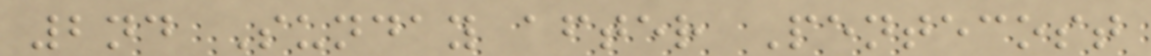2nd Sunday after Pentecost
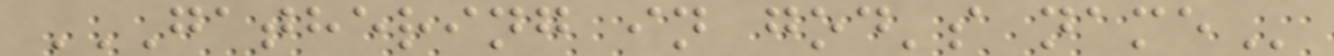GATHERING IN GOD'S NAME
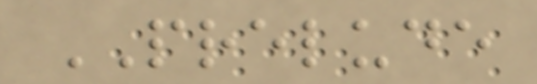PRELUDE
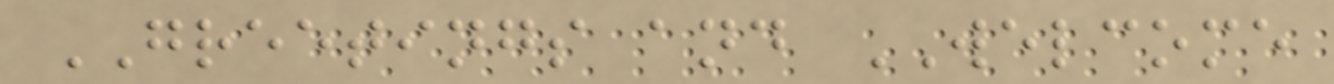GREETINGS and WELCOME
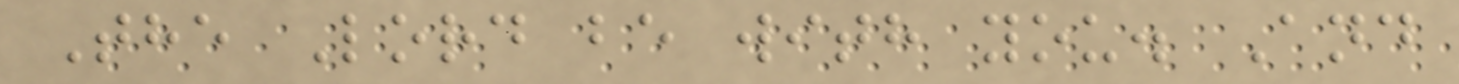The Lord be with you. And
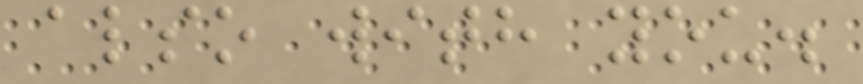also with you.
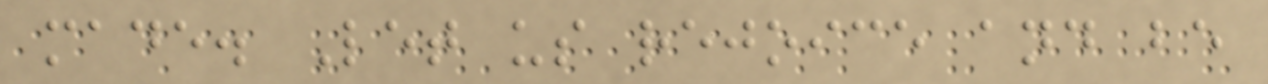made. Let us rejoice and be
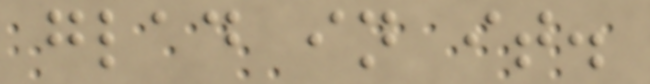glad in it.
